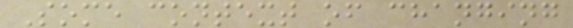Some context of changing
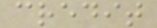credit
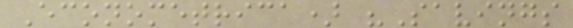Econometrica) "Savings
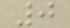0
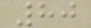80
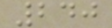240
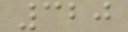320
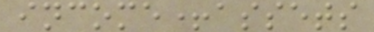income+assets
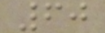60
